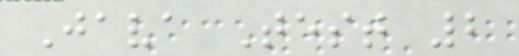Java Test 2
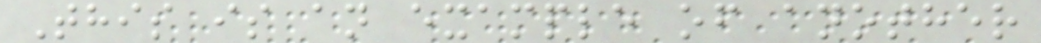This is an example of another
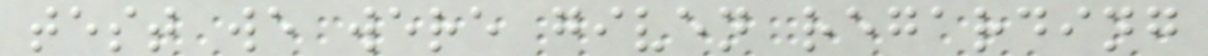test we were given regarding
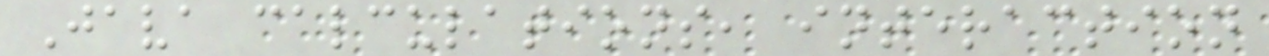Java calculations, interaction
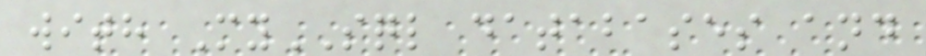with MySQL databases and
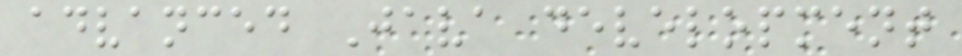advanced Java development
